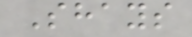Shays
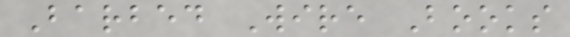Barbed Wire Books
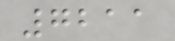7211
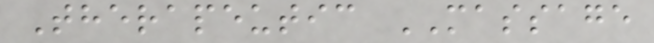Therapeutic MASSAGE
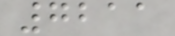7211
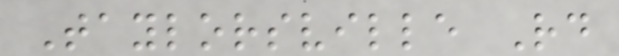Taylorsville Rd
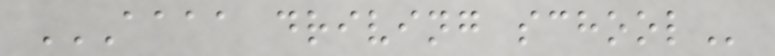AAAA DRIVING SCHOOL
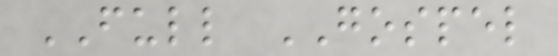FULL GOSPEL
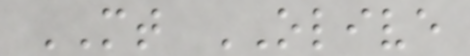MT OLIVE
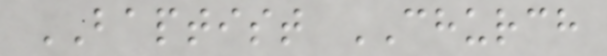BAPTIST CHURCH
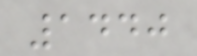1440
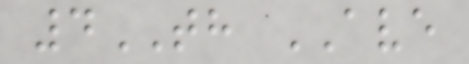4TH AVE
